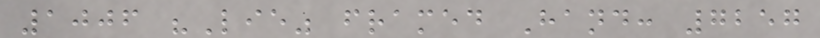1006 "Lie" framed Hand: 7257
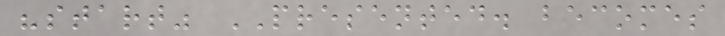"start" PRESENTED. becomes
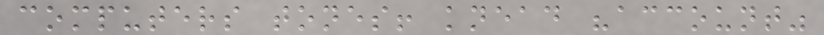computers tones! knead "account"
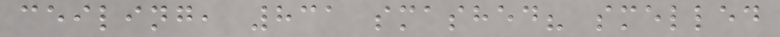ceiling, 831 smashed? smelled
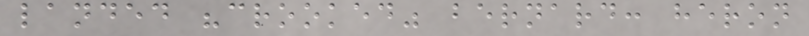landed "crooked" bernard: heron
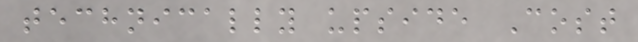technically upside Cost
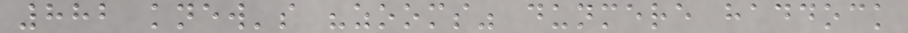882 knew's "zooms" dunmere haddock
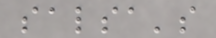salsa's
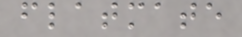flatmate
